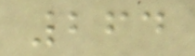264
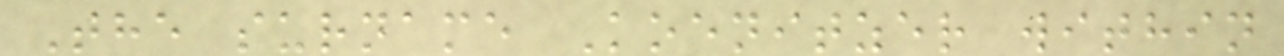The surname Koenitzer within
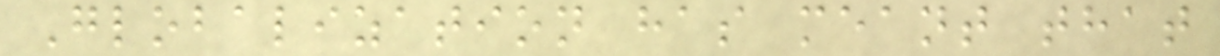Globalization has meant that
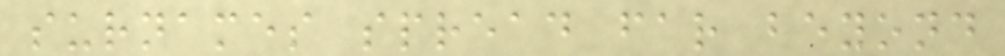surnames spread far beyond
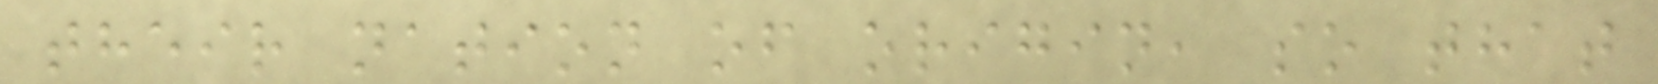their nation of origin, so that
